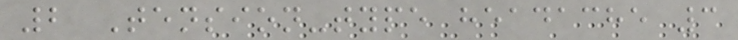2 Tension-type headache 3
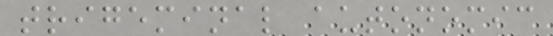trigeminal autonomic
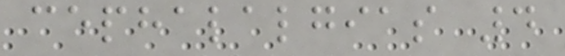cephalalgias 4
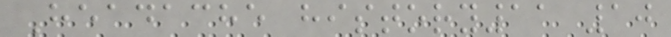Headache history11 10
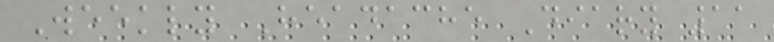Weekly Headache Diary 11
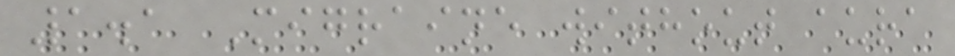1.1 Migraine without aura
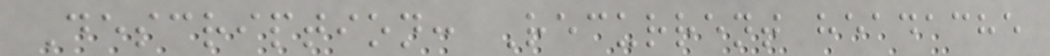Description: Recurrent headache
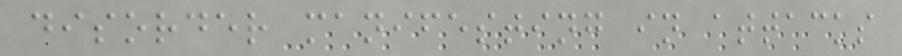disorder manifesting in attacks
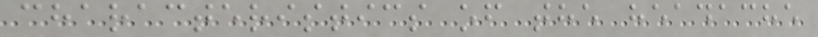characteristics of the headache
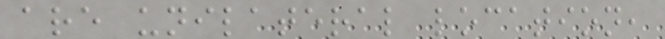are unilateral location,
